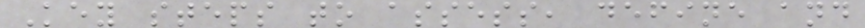Key steps to assess, define and
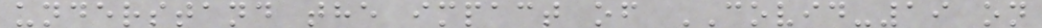understand the impact of COVID-19 on
